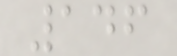146
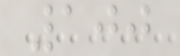100
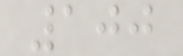100
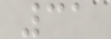31
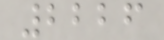2226
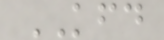KFD
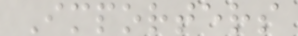Importers
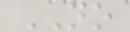NO
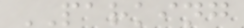PARKING
